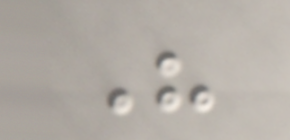His
